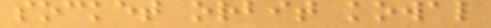socket orbit kowal
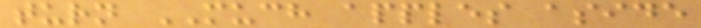turn MUCH apples aside
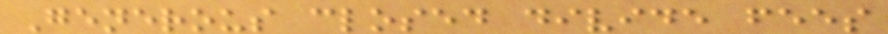Generous closed divide fees
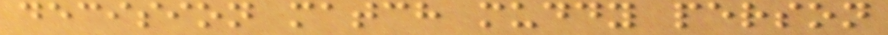decision match muddy person
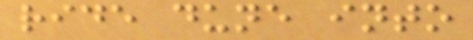ride dune into
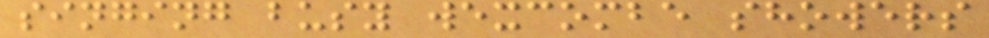singing busy wexcombe showers
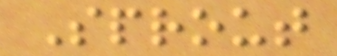Sprout
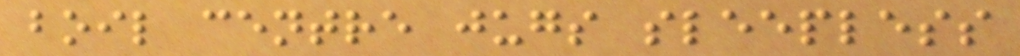boil centre jugs sleepless
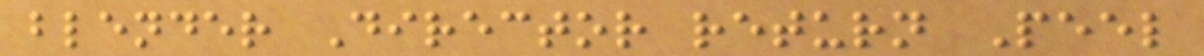blender Director return Peel
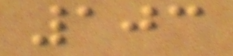103
